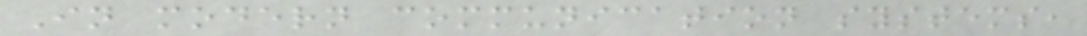In modern communication systems,
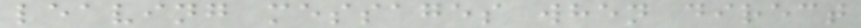leaving messages when direct
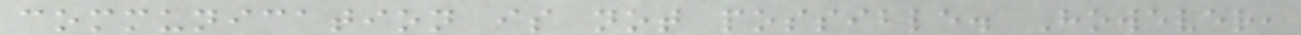communication is not possible. However,
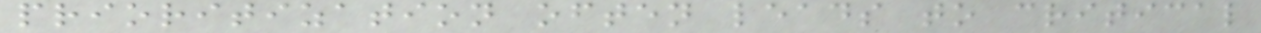prioritization often leads to critical
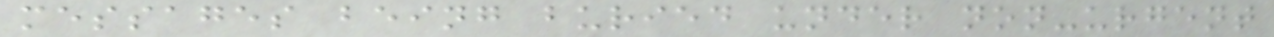messages being buried under non-urgent
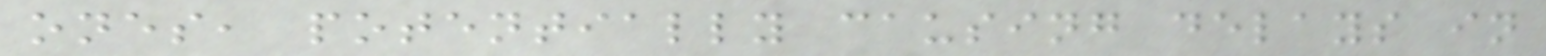ones, potentially causing delays in
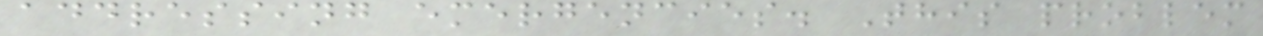addressing emergencies. This problem
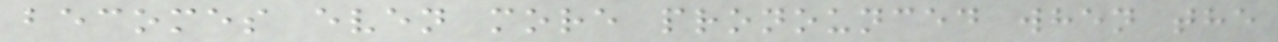becomes even more pronounced when the
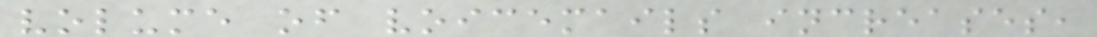volume of voicemails increases,
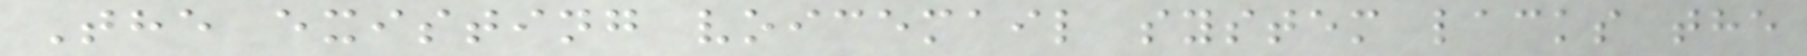The existing voicemail system lacks the
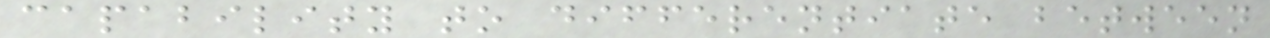capability to differentiate between
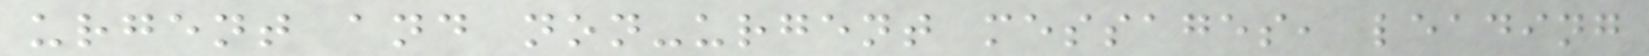urgent and non-urgent messages, leading
